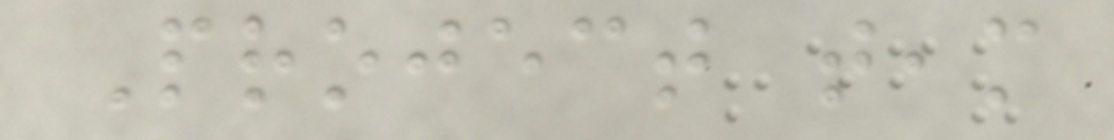Project team
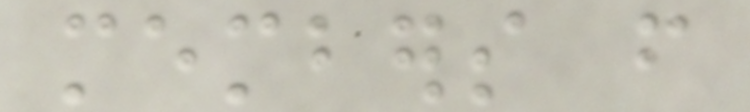members from
